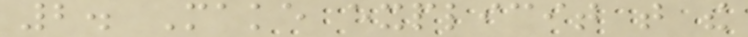2. Make explicit that the
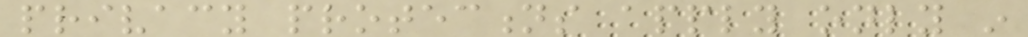privacy protections apply only in
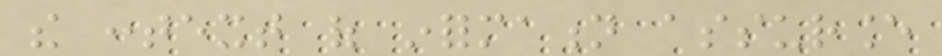the context of information assurance
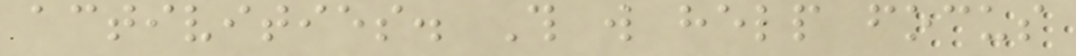activities. This will help focus
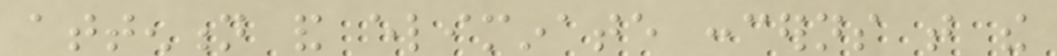attention and eliminate concerns that the
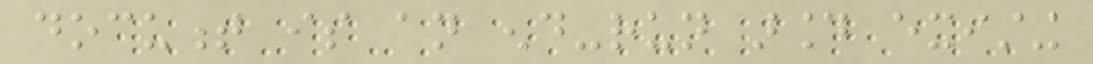document is an end-run around existing
